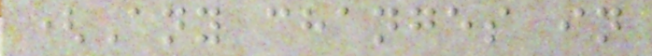(Any changes in
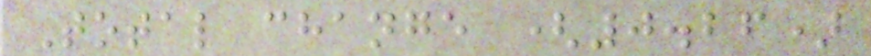Total change (0.26)
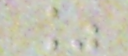%
